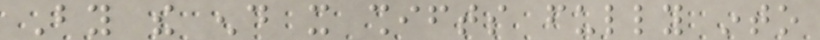By the end it shifts fully into
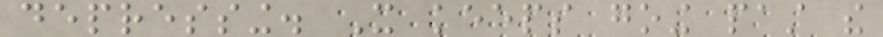depressing. It keeps going past the
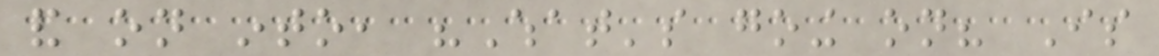and on into, "What's going on? Is
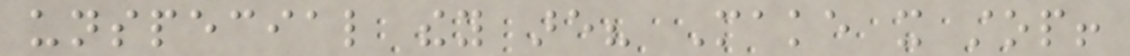unspecial they are? Make it stop!
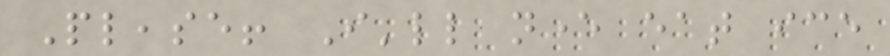Please! I'll never eat ice
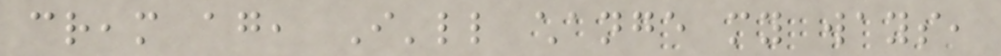cream again, I'll change my ways,
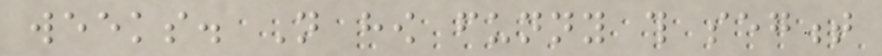weeks. Not how funny this segment
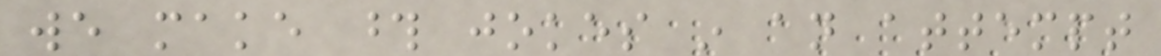we make those jokes in an attempt
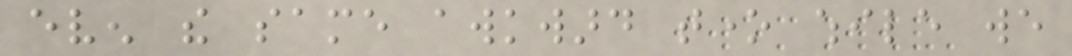even the same awkward tone while we
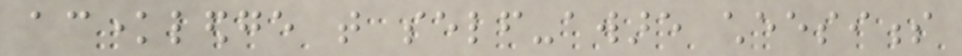acknowledge that self-aware cheesiness
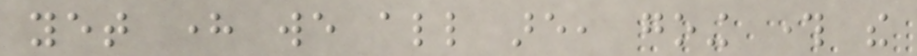yet here we all are, going through the
